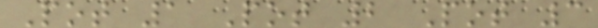Pot 1 Pot 2 Pot 3
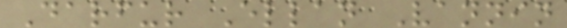Darfur Ellan Vannin
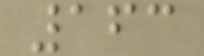163
